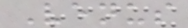Venus
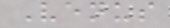Venus
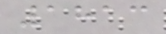1813
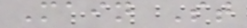Main St
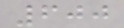600
